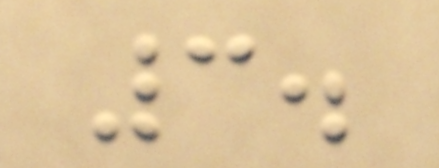3.
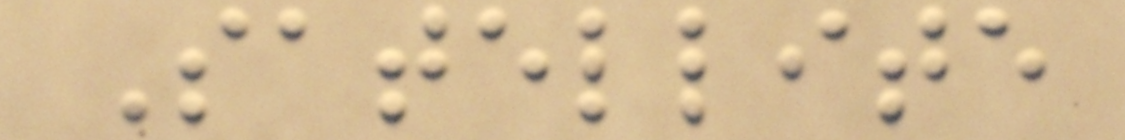Satellite
